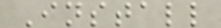Install
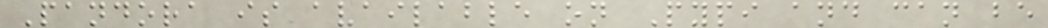Pandora is available on Pypi and can be
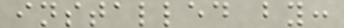installed by:
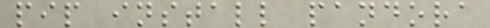pip install pandora
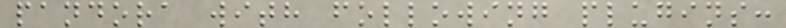pandora with following plugins:
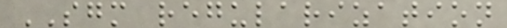SGM regularization
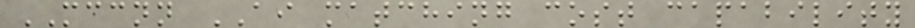MCCNN AI matching cost capability
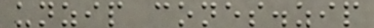unzip cones.zip
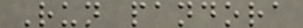Run pandora
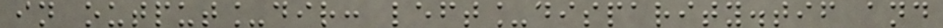in output_dir: left_disparity.tif and
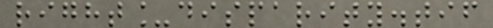right_disparity.tif
